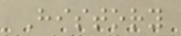History
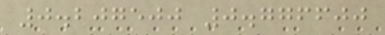0.207500 0.776600
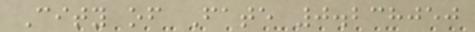City of Fate 0.238050
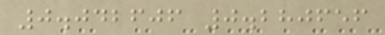0.042606 0.280656
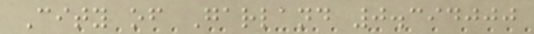City of Garland 0.394000
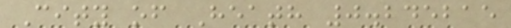City of Heath 0.245215
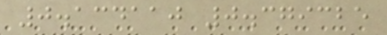0.134110 0.379325
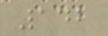142
